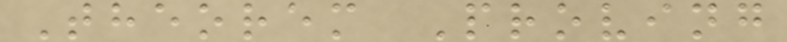Theorem Proving
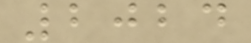2024
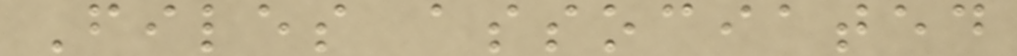Files associated
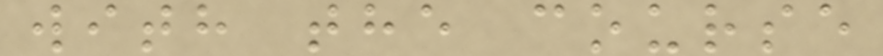with the course
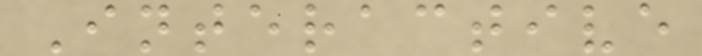Interactive
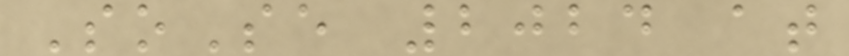SoSe 2024 at
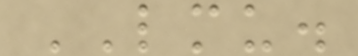LMU.
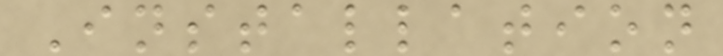Installation
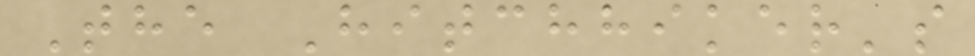The Hitchhiker's
